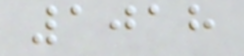1018
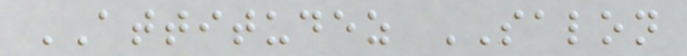ATTITUDEZ SALON
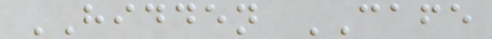HIDDEN CAFE
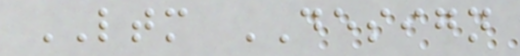LTM DESIGN
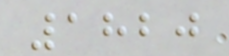1820
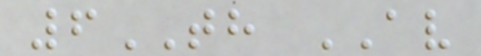6TH AV
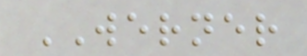WERNER
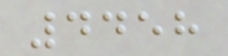4458
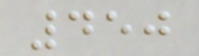450
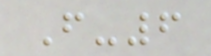F-6
